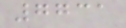7731
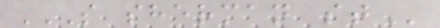S SHERMAN ST
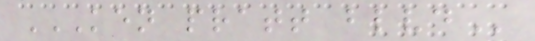KEN PRATT BLVD
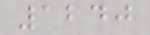1240
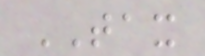TAX
